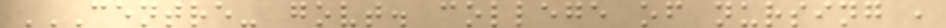CENTRE- GOVT. COLLEGE OF NURSING ,
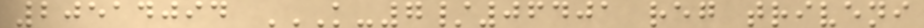20514094 K-7/06401 REG TRIVENI
